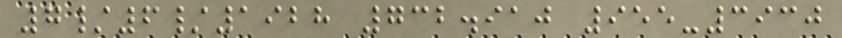7/6/1928 732.910 955-3930
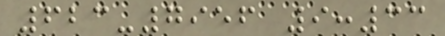623-7956 9:33
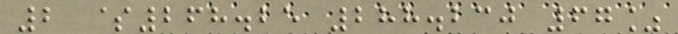2 $268.25 288.230 67%
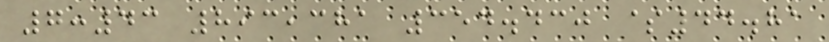7:43 893,381 354.430 $44.81
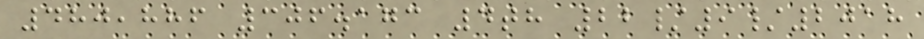480,886 306.173 4th 22/9/2018
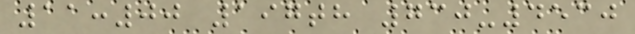11:00 197th 730-4530
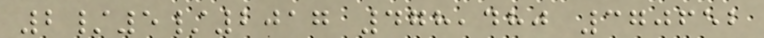2/5/2017 478,480 370652
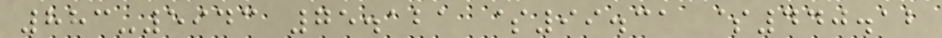883-5943 75.121 $99.31 $440.12
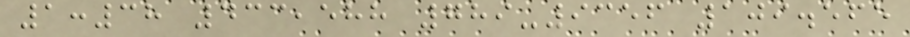1:38 433,588 789-9356 109.565
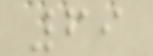69
